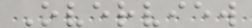Overview
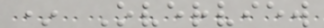* Overview
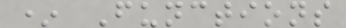* Functions
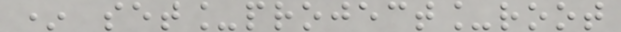* set_project_root
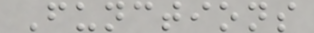Functions
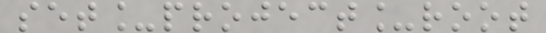set_project_root
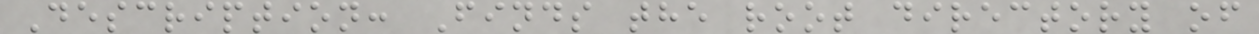Description: Finds the root directory of
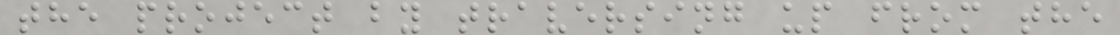the project by traversing up from the
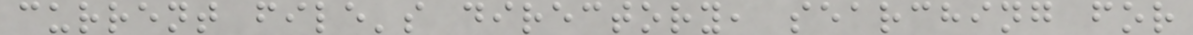current file's directory, searching for
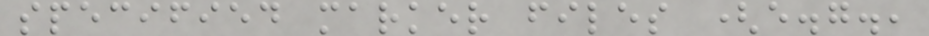specified marker files (e.g.,
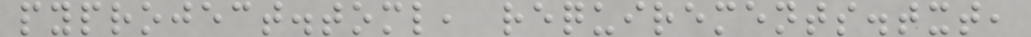pyproject.toml, requirements.txt,
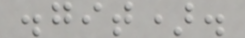.git).
